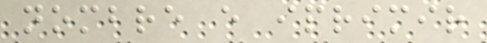nombre e iprimir
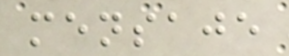mensaje
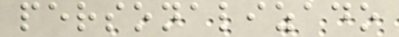personalizado
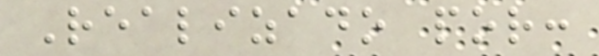Realizado por:
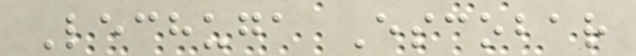Lechuga Escobar
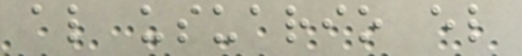al usuario el
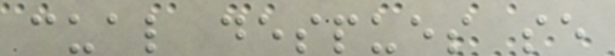cual despues se
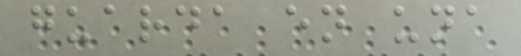guarda en una
